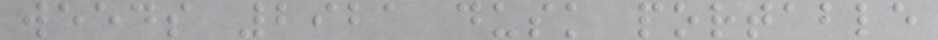weeds 2921 dusk portable
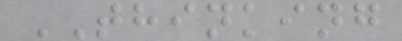THINKING
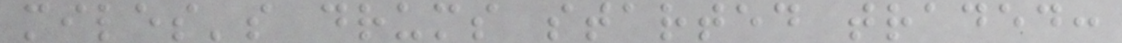miles's drums started traded:
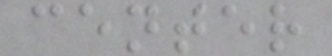center
